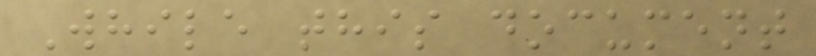While this document
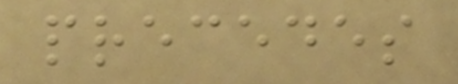precedes
